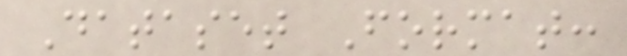Dataset Format:
